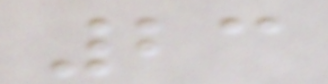23
